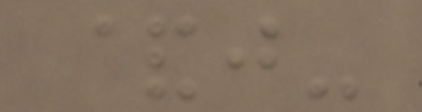&j-
